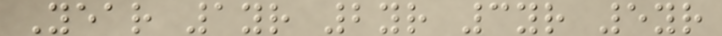Year 1yr 2yr 3yr 5yr
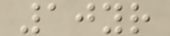10yr
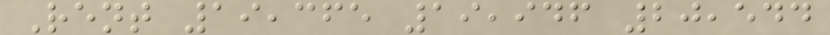Rent 19,365 19,946 20,544
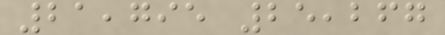21,795 25,267
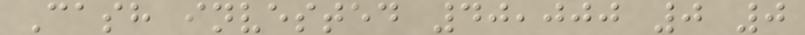Cash invested 40,000 0 0
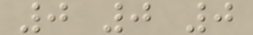0 0 0
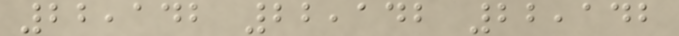22,142 22,142 22,142
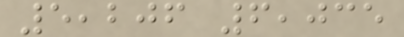5,206 6,035
